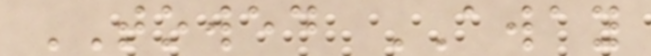TOWED AWAY
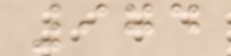974
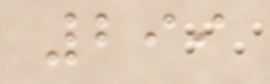299
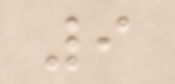9
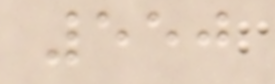550
